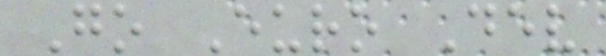Go Euro Dev
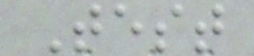Test
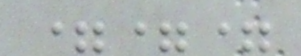===
